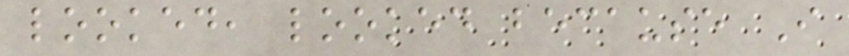looked, looked because I
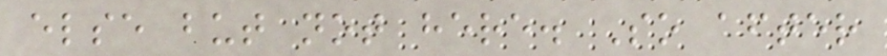else but not here. So after
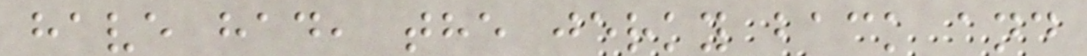have had, the jerky back and
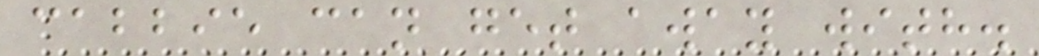cabbie can get away with.
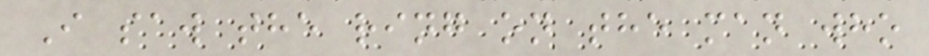I saw the ring on the man who
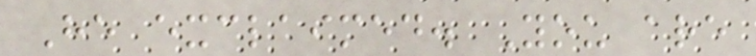He exclaimed. You are
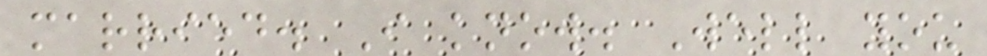married. I know. Well you
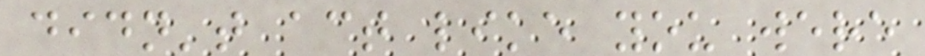didn't act like you were
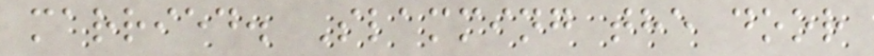married. Slamming the door
